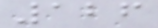126
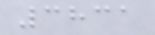3831
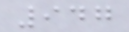947
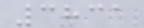3831
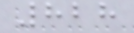828
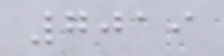7019
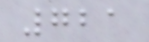721
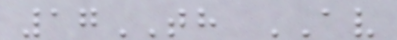17TH AV
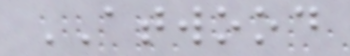ATWOOD
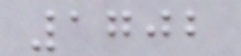1702
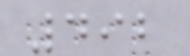492
